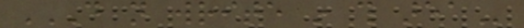DO NOT WRITE IN THIS AREA
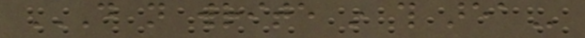DO NOT WRITE IN THIS AREA
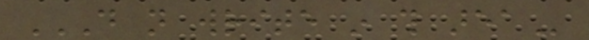DO NOT WRITE IN THIS AREA
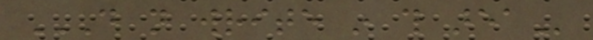DO NOT WRITE IN THIS AREA
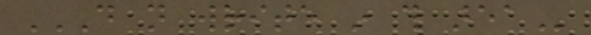DO NOT WRITE IN THIS AREA
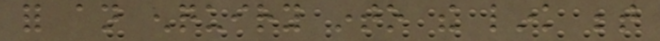for an enquiry into the link between
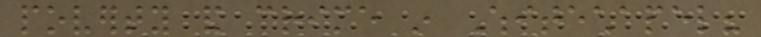poverty and crime in Whitechapel?
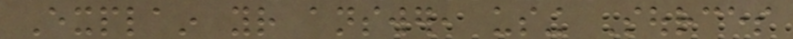Explain your answer, using Sources
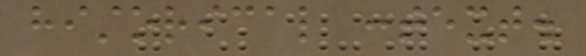historical context.
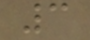3
